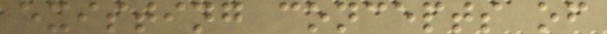existing concepts of
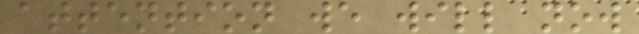attention we will now
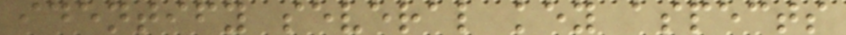identify several key aspects
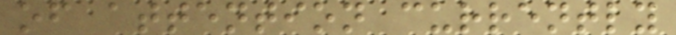of attention currently
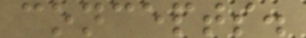concepts.
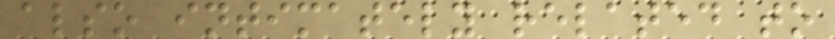also intimately related to
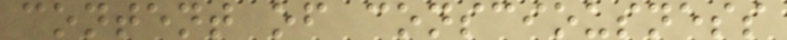content of consciousness
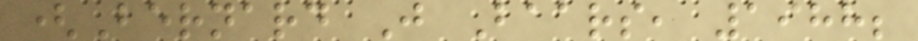(Bernard J Baars, 1988;
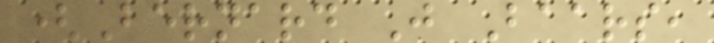(Bernard J Baars,
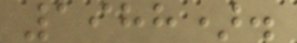1988).
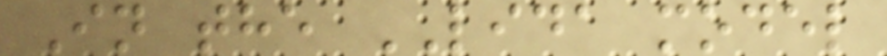In the LIDA model
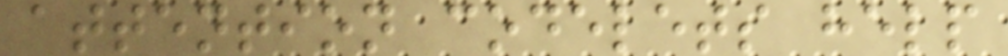attention codelets help
